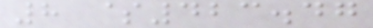8 $423.47
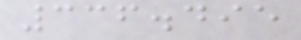336.495
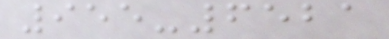955-6521
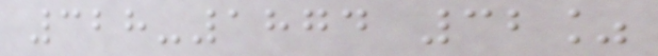328-1874 32%
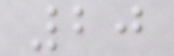20
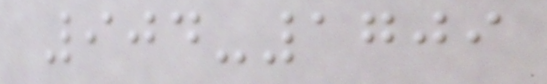904-1709
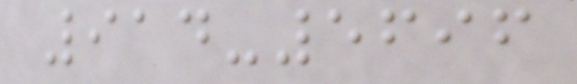914-5696
